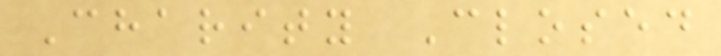Charity Closed
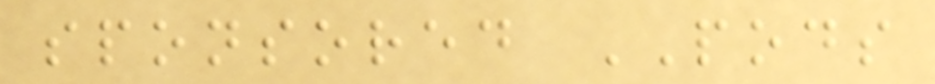sponsored PODS
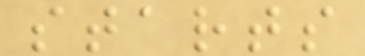starts
